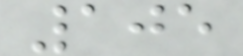105
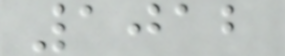1012
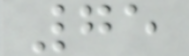75
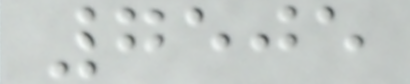7505
